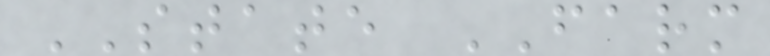STATE FARM
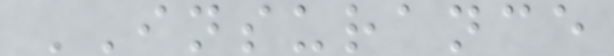INSURANCE
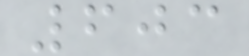603
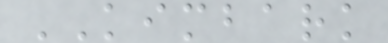KIMBARK
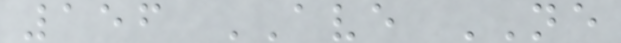156 AVE NE
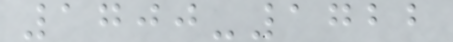1700-1722
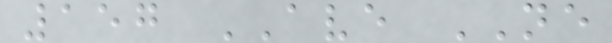157 AVE NE
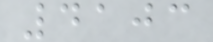4103
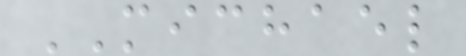MICHAEL
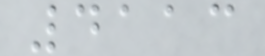4113
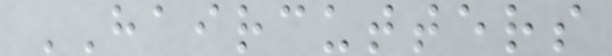HAIRCUTTERS
